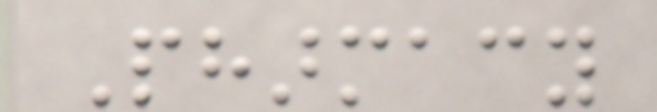Pharmacy
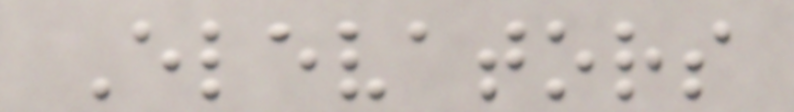Elevators
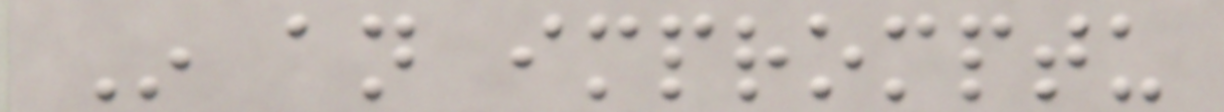In an impromptu
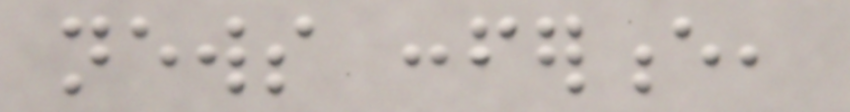news conference,
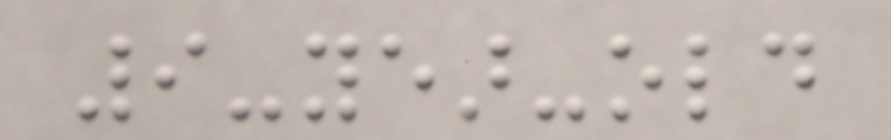9-year-old
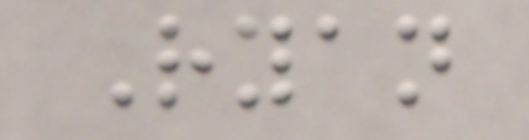Ryan
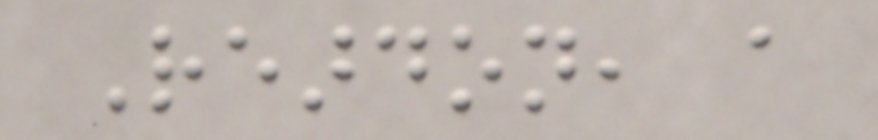Reardon, a
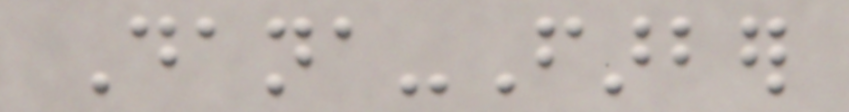Dana-Farber
